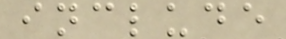include
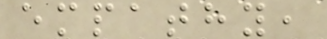empathy,
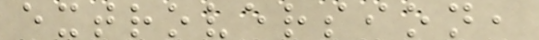extroversion,
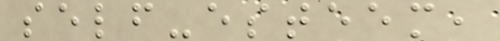self-esteem,
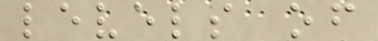levels of
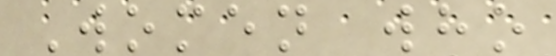Women who
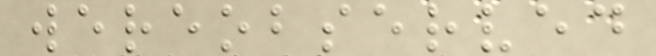wereobserved
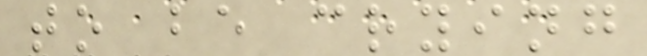to be crying
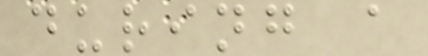during a
